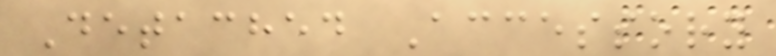Detached Accessory
